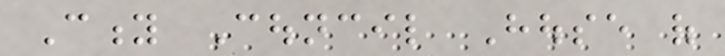City Council House of
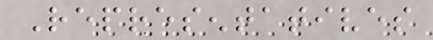Representatives
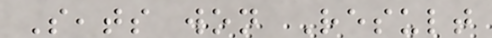Seats won Result
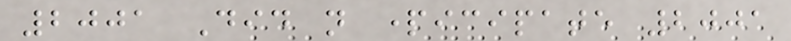2001 Did not participate 2001
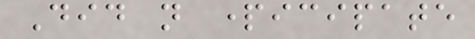Did not participate
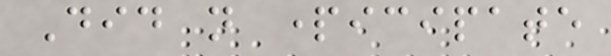Did not participate
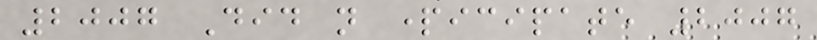2007 Did not participate 2007
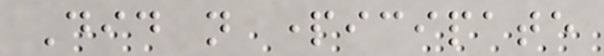Did not participate
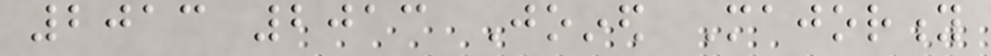2013 2013 Joined Majority
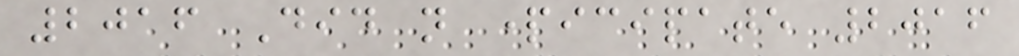2016 Did not participate 2016
